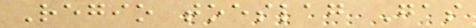Regio toeslag Gas
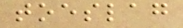toeslag
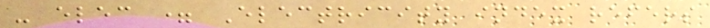- elec = Electricity index refers
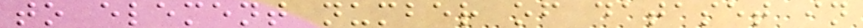to element number of dataset in
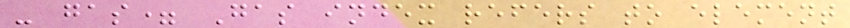- gas= Gas index refers to element
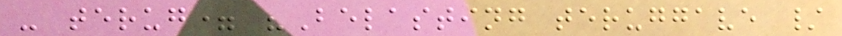- terug= "Belasting teruggave /
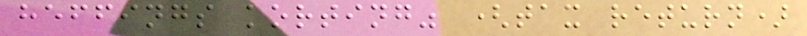heffings korting" (tax return)
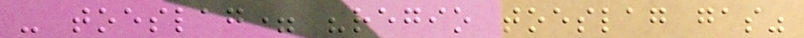- toeslag= "regio toeslag gas"
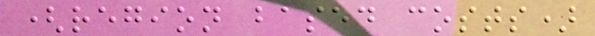(region based costs)
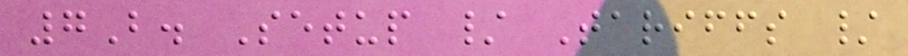7B. Setup / Tariffs /
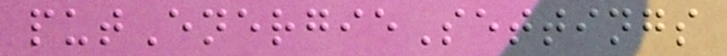putEnergieSettings
